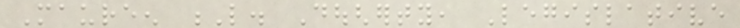Maureen L. Dougherty, Legislative
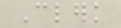Clerk
